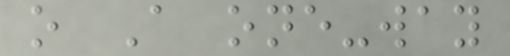o A one-way
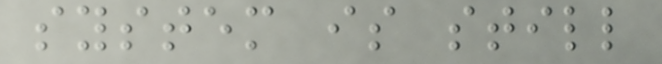system is still
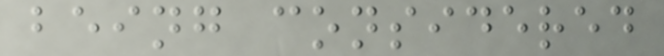being considered
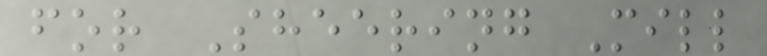for Sheering Mill
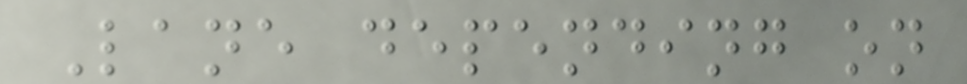Lane depending on
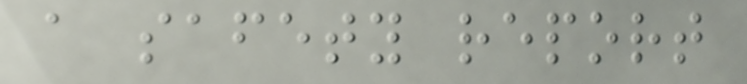a safety report
